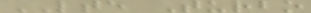LTE Turbo
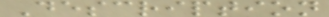Description
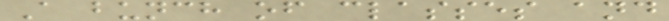A bunch of classes and
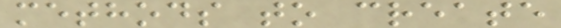methods to create
